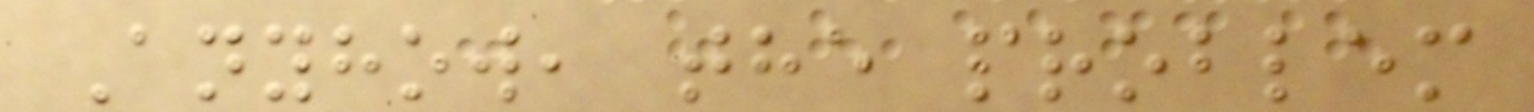Anyhow, the problem
